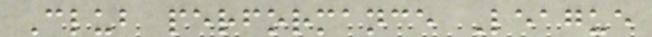Club performance League
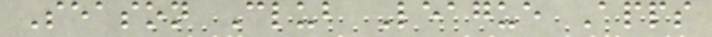Season Club League Apps
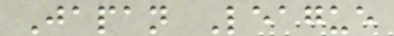Japan League
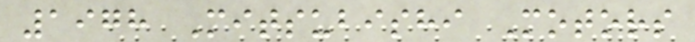1978 Mitsubishi Motors
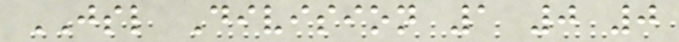JSL Division 1 0 0
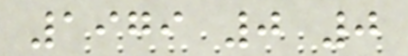1979 0 0
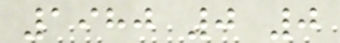1980 0 0
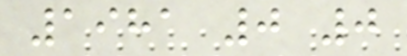1981 0 0
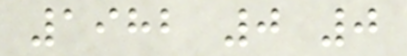1982 0 0
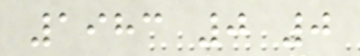1983 0 0
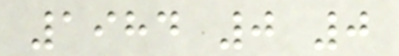1984 0 0
